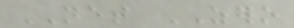NET ZERO
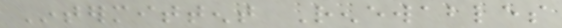Intermittent Renewables
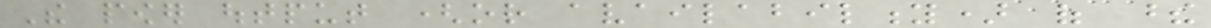The power output (or availability) of these
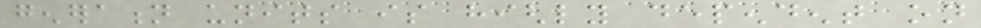generation units is highly dependent on
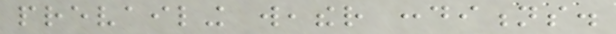prevailing weather conditions.
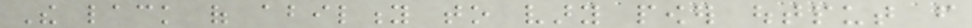The lack of ability to vary power output from
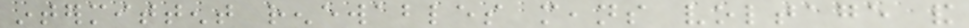intermittent renewables means voltage and
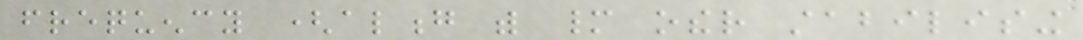frequency (along with many other stabilising
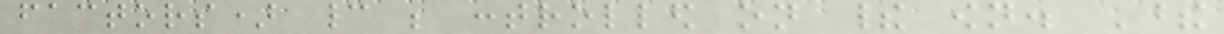factors) cannot be controlled on their own. These
